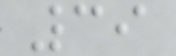39
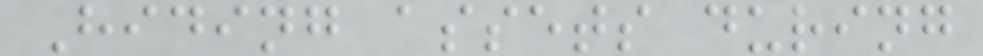Hiding assets during
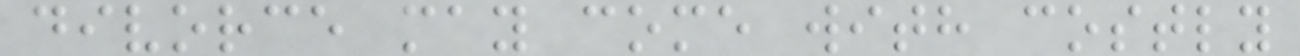divorce may come with costly
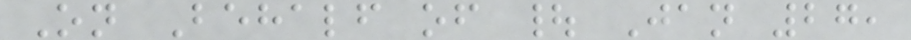On Behalf of | Jan 27,
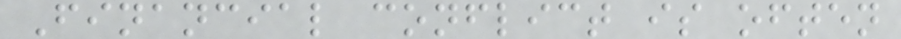Financial conflict is often
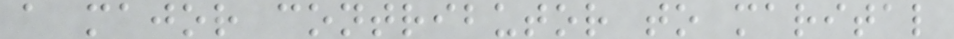a major contributor to marital
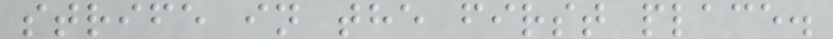strife in the first place.
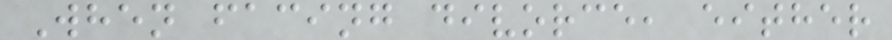When facing divorce, either
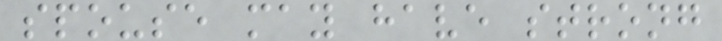spouse may have strong
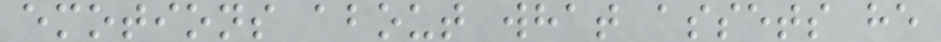emotions about what assets he
